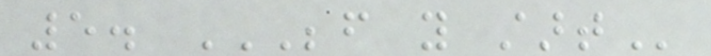5. BEFORE YOU START
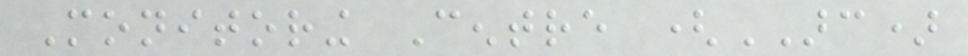Monitoring Centre (ARC)
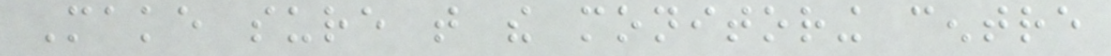Make sure that the monitoring centre
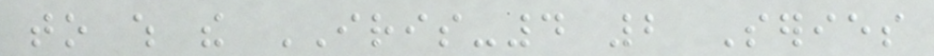to which the IRIS-4 2 Series
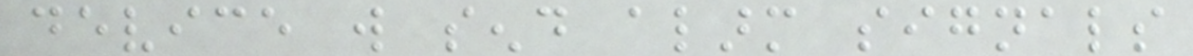device will send alarm signals
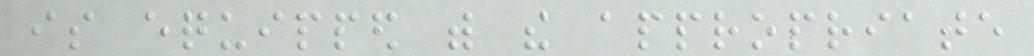is equipped with the appropriate
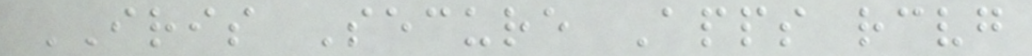IRIS Secure Apps receiving
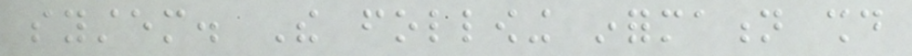system. The following information should
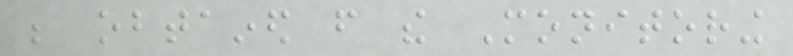be obtained from the Monitoring
